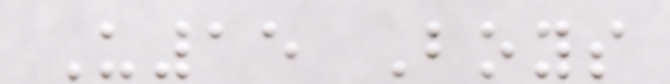U15 Boys
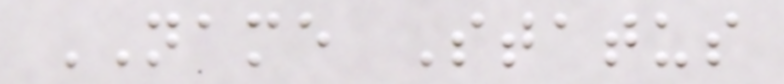NAME Status
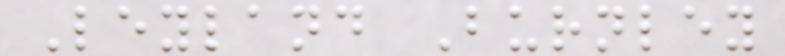Leyland Burnley
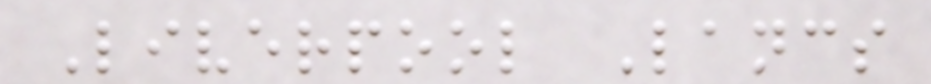Liverpool Lancs
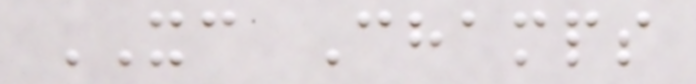XC Champs
